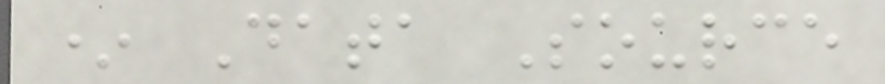* Data Source
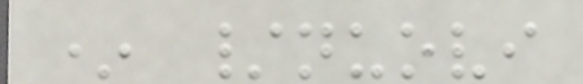* /nuovi
